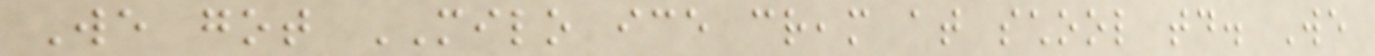We got MILO ice cream at school today. We
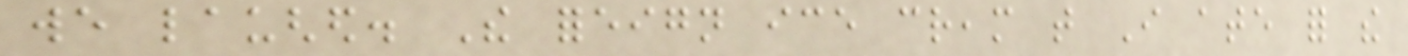we laughed. The foreign ice cream that I ate for the
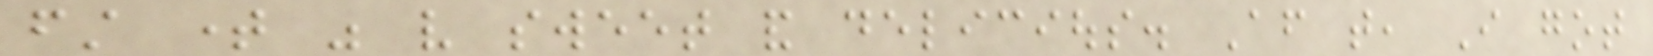first time was very sweet and delicious. After that, I got
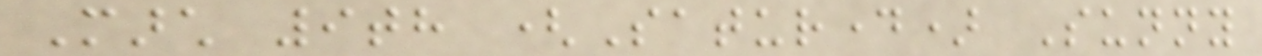March 9th (Saturday) Sunny
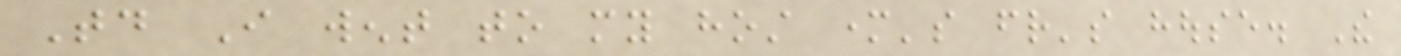Today I went to my host mother's friend's house. The
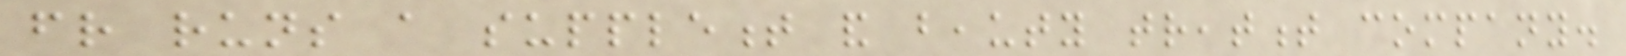friend runs a supplement and beauty treatment company.
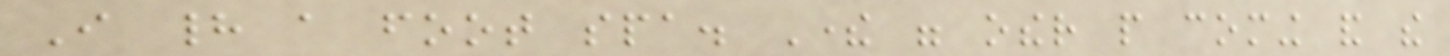I had a foot spa. There were other people coming and the
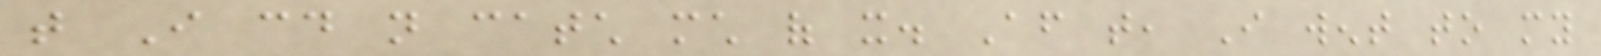that I could not catch much of it. After that, I went to my
